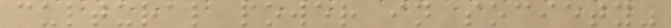cultural power in society"
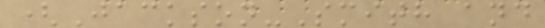(Jackson-Smith and
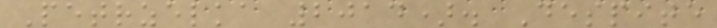Petrzelka 2014). Despite
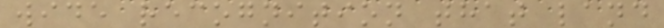wide recognition that land
